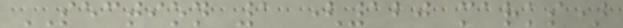SECTION 1 (120 marks)
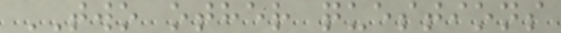TWO other questions
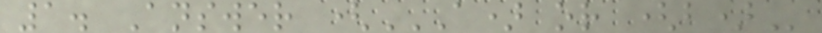1. Answer (A) OR (B)
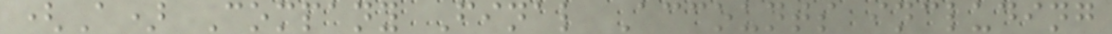(A) Company Final Accounts including
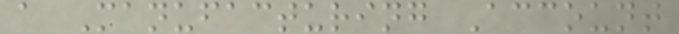a Manufacturing Account
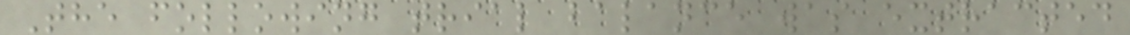The following trial balance was extracted
